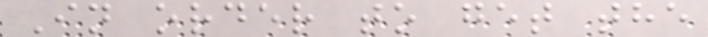In order to get the
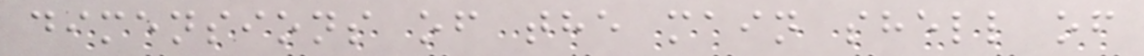dimensions of the main shell of
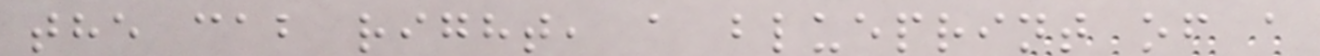the cab right, a blueprint of a
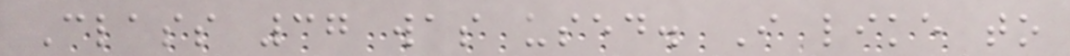Class 37 was used. I like to
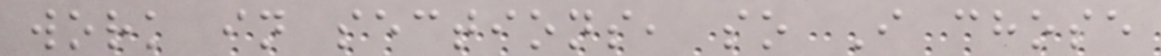work in sections, so I chose
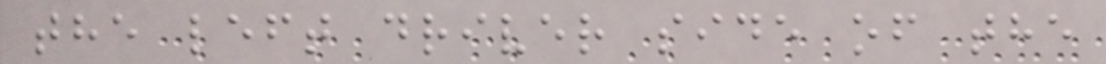the left driver side of the
